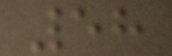58
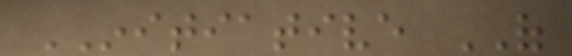INITIATIVE OF
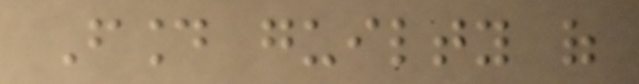Found guilty of
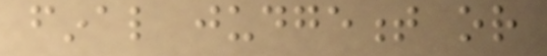final judgement or
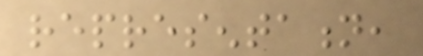representation,
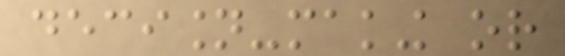decision-making or
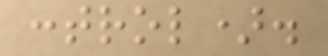control).
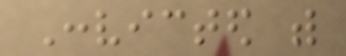Convicted with
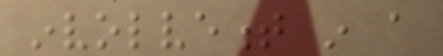involvement in a
